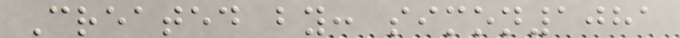Created by: simon1081
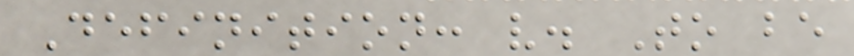Definition: v. To be
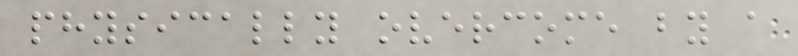physically overcome by a
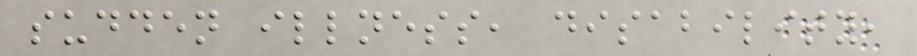sudden illness, disability,
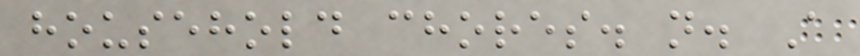household chores. n. A
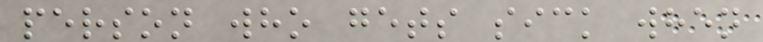person who gets sick when
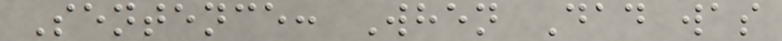Sentence: When Dad was
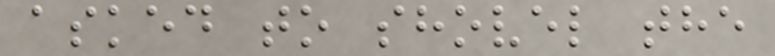asked to shovel the
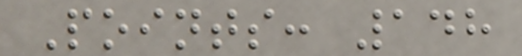Points: 148
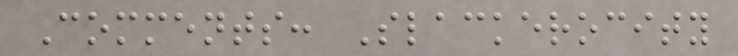Comments: Slackerocity
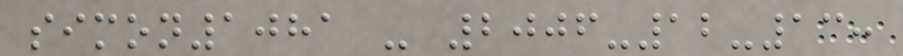simon1081 - 2006-12-13:
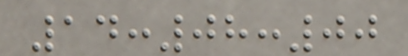14:08:00
